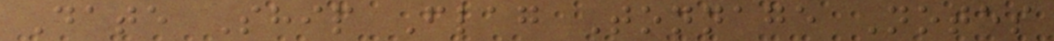Date Ship Flag Tonnage Notes
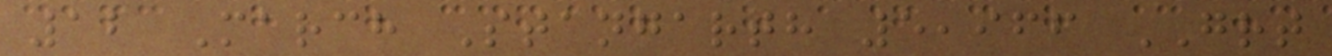12 March Stangarth 5,966 GRT
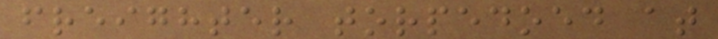freighter torpedoed at
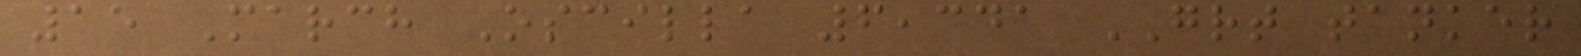15 March Oscilla 6,341 GRT tanker
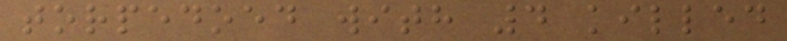torpedoed with 4 killed
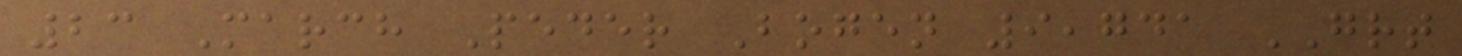23 March Peder Bogen 9,741 GRT
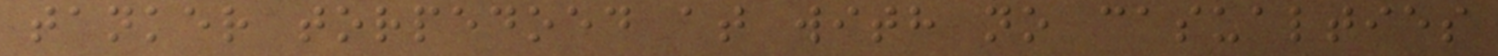tanker torpedoed at with no casualties
